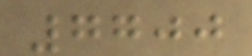7700
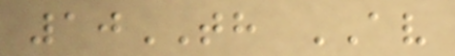10TH AV
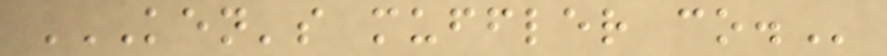KEN'S MUFFLER CO.
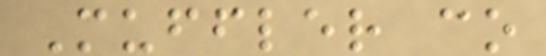Muffler co
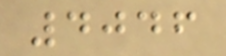4046
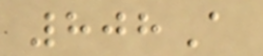808A
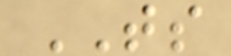TS
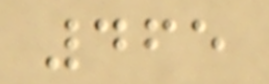465
